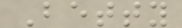Betty
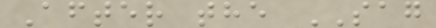After the SAG
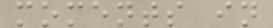moments in
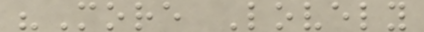"More Lovely
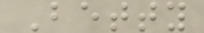Betty
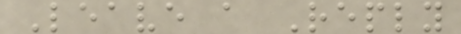Leave a Reply
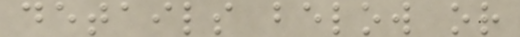details below or
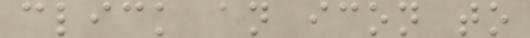click an icon to
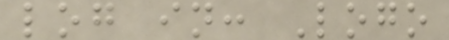log in: Logo
